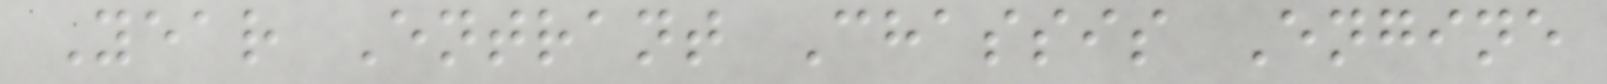Year Entrant Chassis Engine
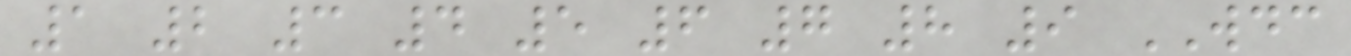1 2 3 4 5 6 7 8 9 WDC
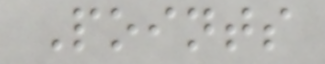Points
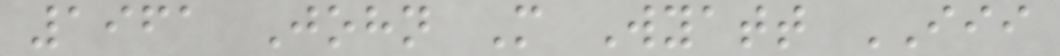1961 John M Wyatt III
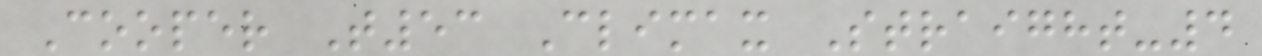Cooper T53 Climax Straight-4
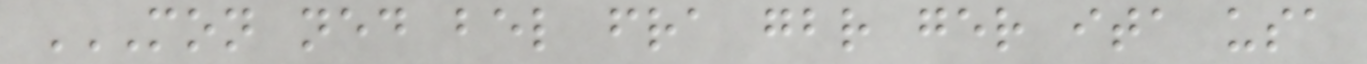MON NED BEL FRA GBR GER ITA USA
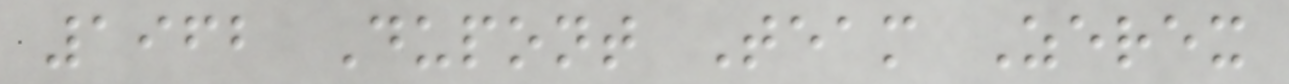1962 Dupont Team Zerex
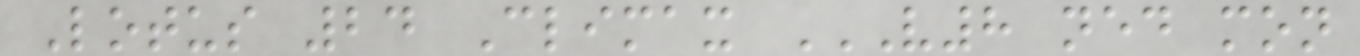Lotus 24 Climax V8 NED MON
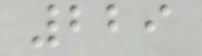229
